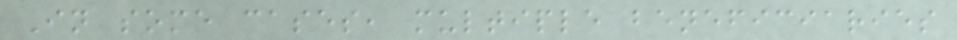In some cases, multiple beneficiaries
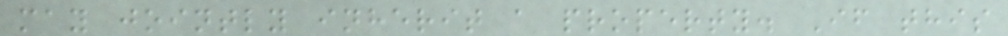may jointly inherit a property. If this
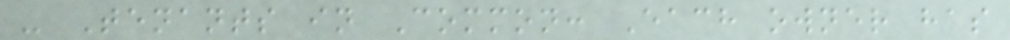- Tenants in Common: Each owner has
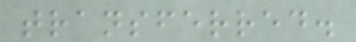transferred.
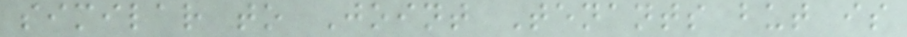similar to Joint Tenants but is
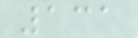131
